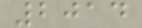2014
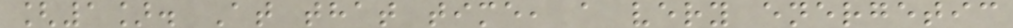[1]. At that time, a very energetic
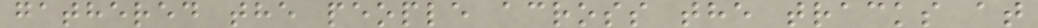gathered the people across the tracks at
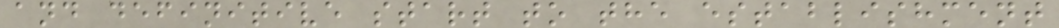and definitive start to the establishment
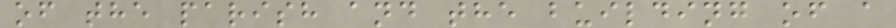of the parish and the building of a
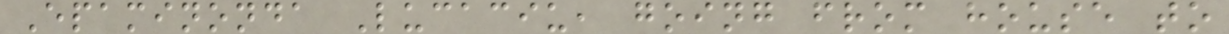Epaminonda Lucaciu, going from house to
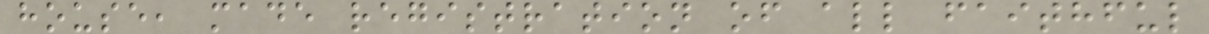house, made registration of all faithful
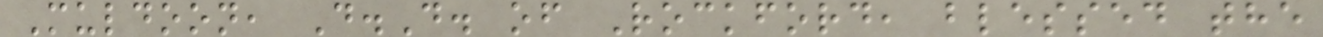Muldoon, D.D. of Rockford, blessed the
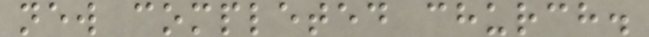new completed church.
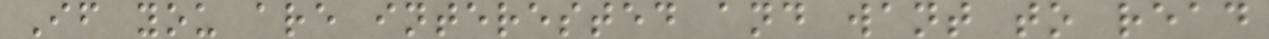If you are interested and want to read
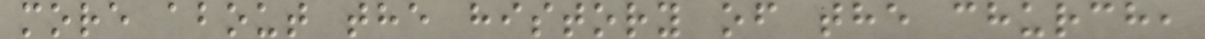more about the history of the church,
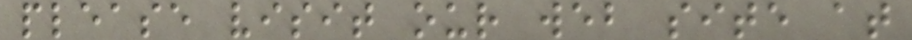please visit our web site at
